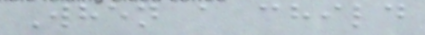When a child
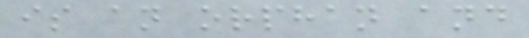is an orphan and
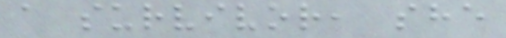a survivor, she
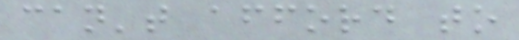can't afford to
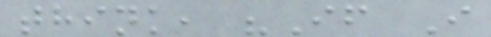think, "If I
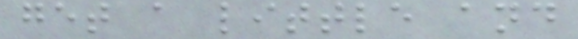get a little and
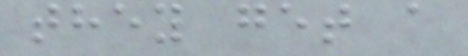they get a
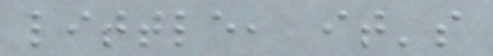little, it's
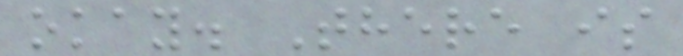okay. There is
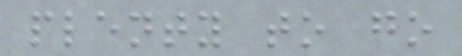plenty to go
